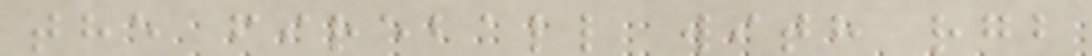the fireball with rgb
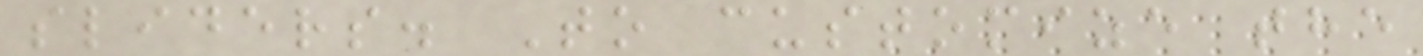sliders. To customize the
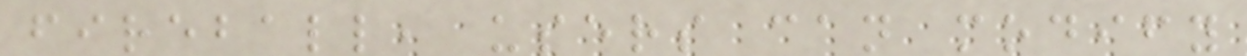fireball, users can modify
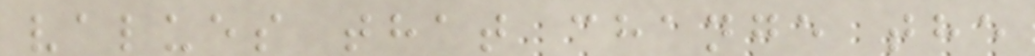values that change the
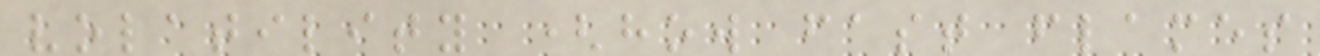volatility (how fast flames
